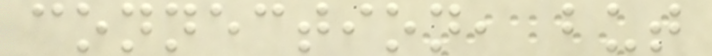connection, but
